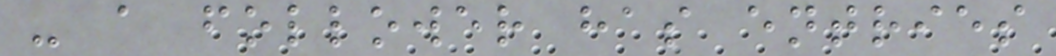- a follower has entries
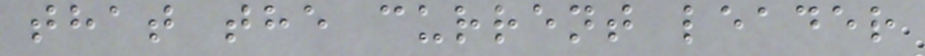that the current leader
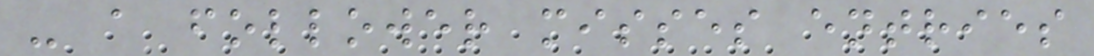- a follower misses entries
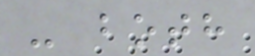- both
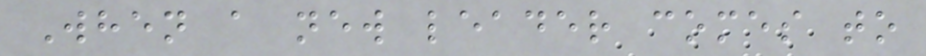When a new leader comes to
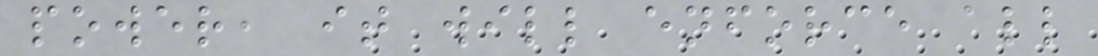power, it will enforce all
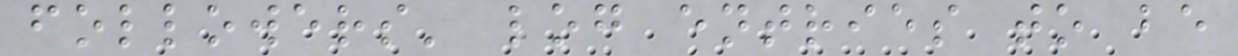followers' log entries to be
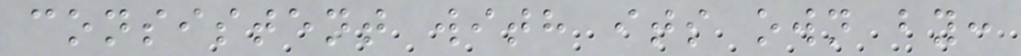consistent with its own by:
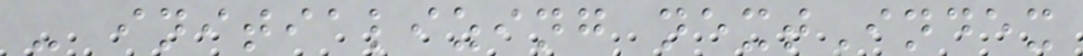- initializing nextIndex
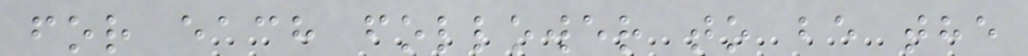for each follower to be the
